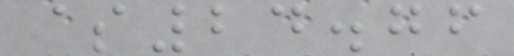$24.76
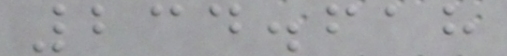234.618
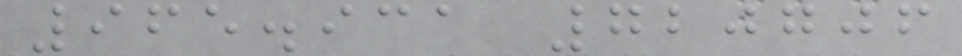965.931 720706
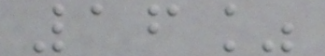16%
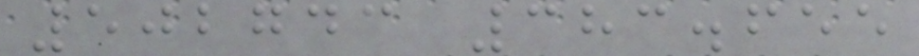502743 383.655
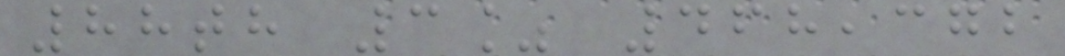88th 3% 468,372
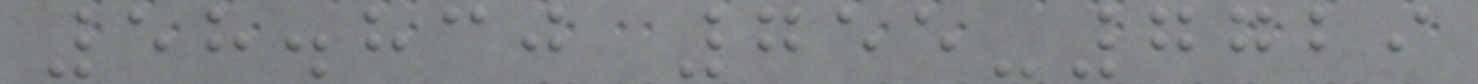58.830 755-7729
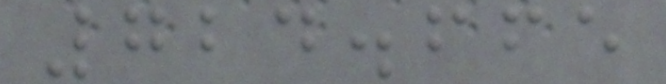724.665
